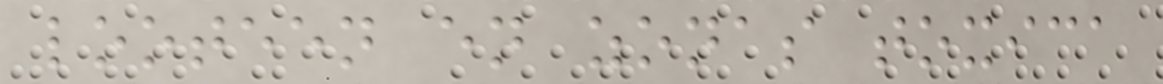looteen en zonas toxica
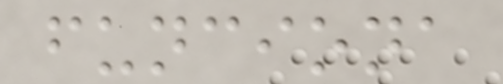funciona
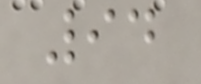94
